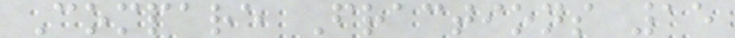Compare Fractions 15
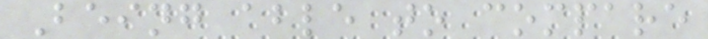Being able to compare
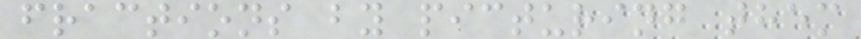fractions by picturing them
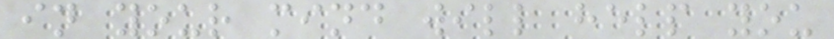in your mind will help you
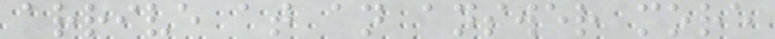arrive at an answer more
